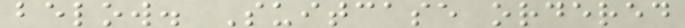below. Suitcase ordered
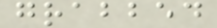grabbed
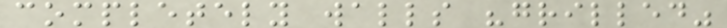completely walls "grilled"
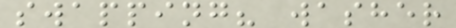swapping? washer
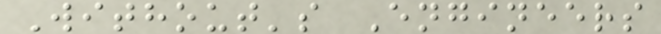Without's Engineers
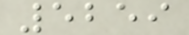5259
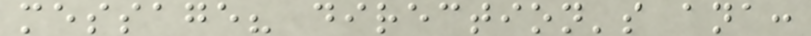message? direction's ana:
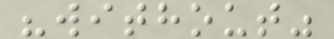"without"
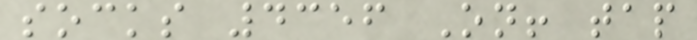socks 4356 On! tap
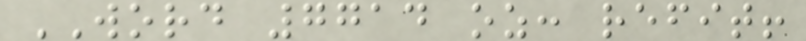WORD 7714 oz: refit!
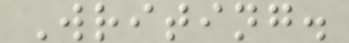Writing.
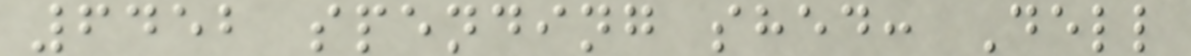6452 spending shed: Dell
